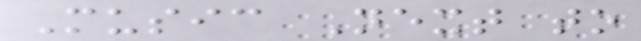Music Next to
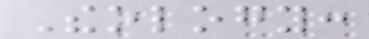Theology:
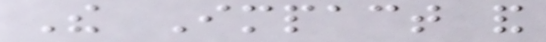The Impact and
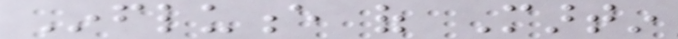Influence of Martin
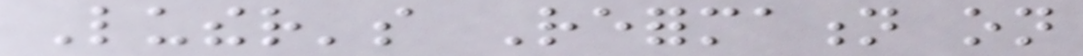Luther's Reformation on
